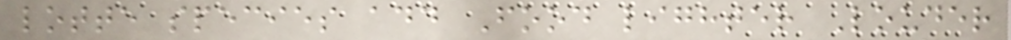lotte species add Food lighter Louder
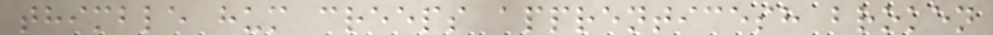thimble hum creeps apprenticesh broken
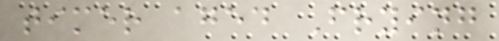timer aged Frying
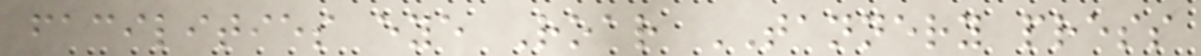facilities eye Roar TANNERY press
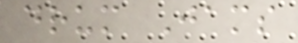drum Jams
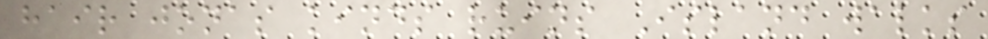hair jonas kinds ruins Island walks
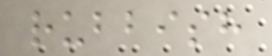rubbish
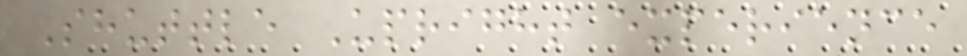Shuttle Upright experience
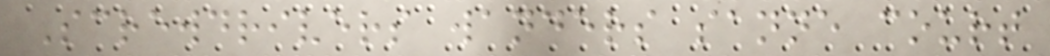Screwdrivers wanders sanne court
